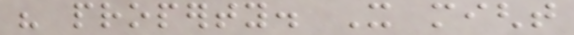his property. It might
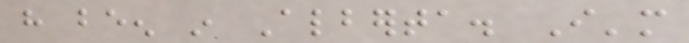have been in Alberta. I'm
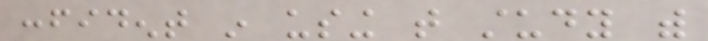confident in using that study with
